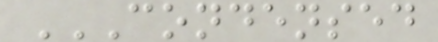CONDENSED
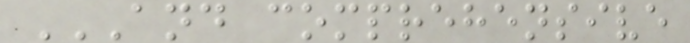AND COMPREHENSIVE
